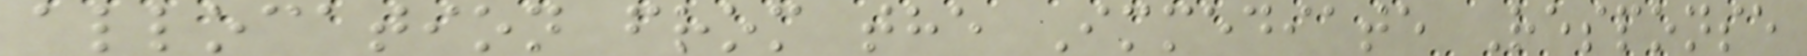allocation from the Immediate Response
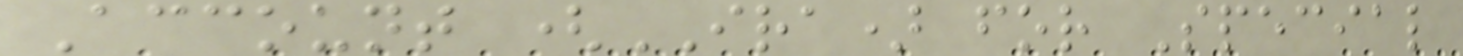Account (IRA) for Special
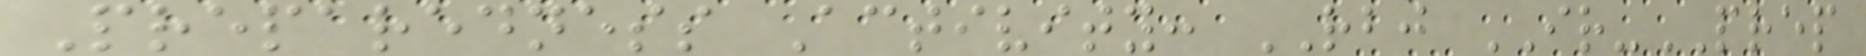Preparedness Activity: RBJ IR-PREP
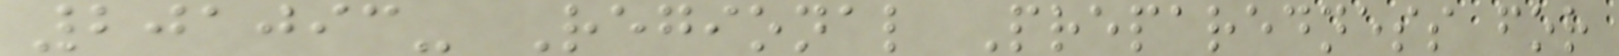201093- Regional Preparedness for
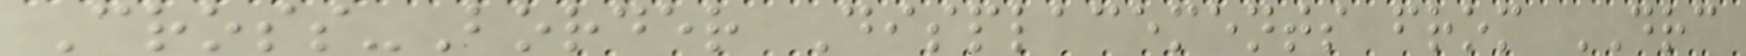Cross-Border Displacements from DRC
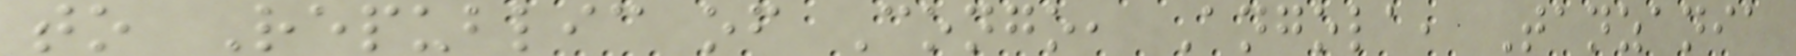to Republic of Congo, Angola, Tanzania
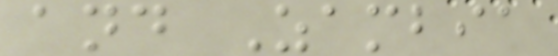and Zambia
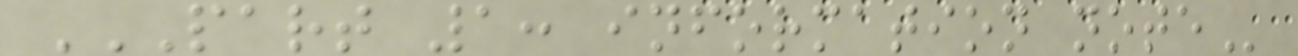PART 1: INFORMATION NOTE
